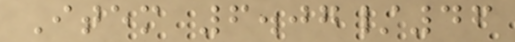Item 6.07/46
